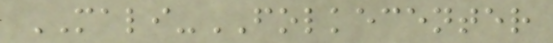MALI-FOLKECENTER
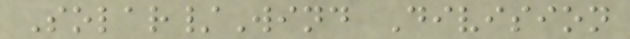Solar/Wind Division
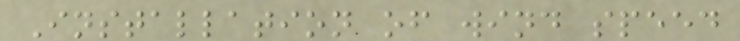Installation of wind speed
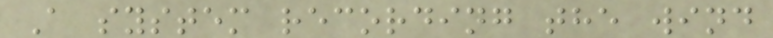A system recording the wind
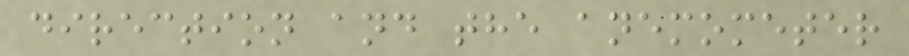direction and the anemometer
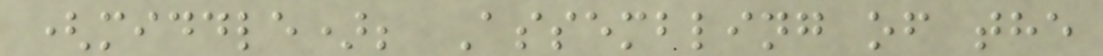(middle); Assembling of the
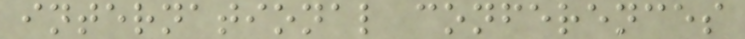international conferences
